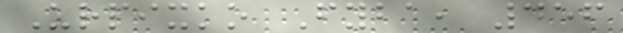Urpixko Fyba, 456
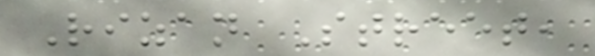Rizan Street,
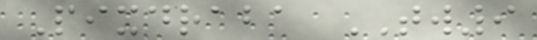Pixdraba TW9
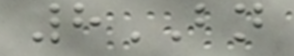8BN
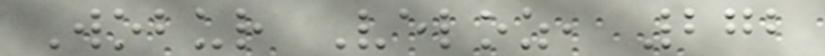Wobur Veloz, 272
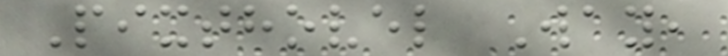Pixthovel Way,
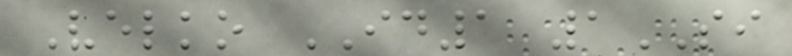Velko ID1 1SI
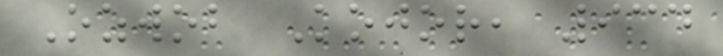Ozwob Kojor, 934
